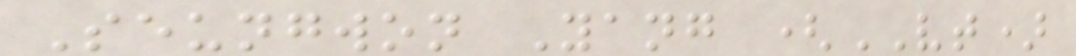Seungwon Yang (VT)
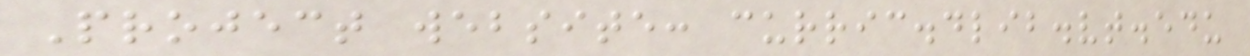Project website: curric.dlib.vt.edu
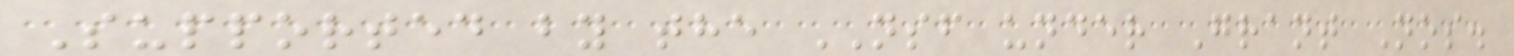Supported by the NSF under Grant Nos.
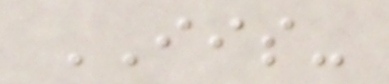IIS-
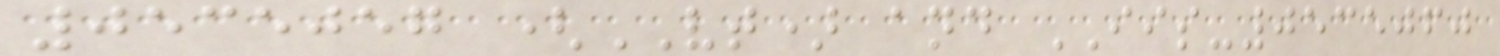0535057 (VT) and IIS-0535060
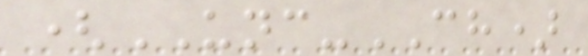(UNC-CH)
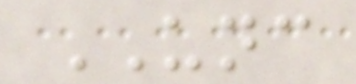UNC
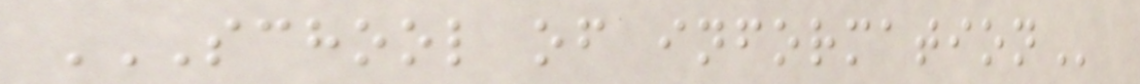SCHOOL OF INFORMATION
